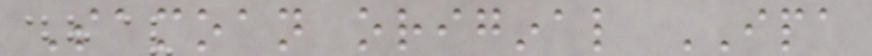Samoan original IPA
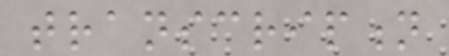transcription
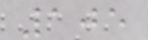105
